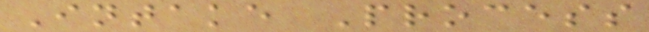Intake Process
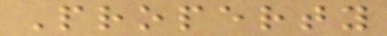Property
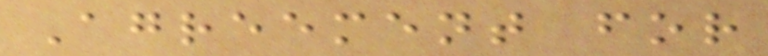Agreement for
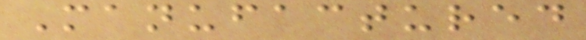Manufactured
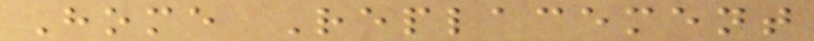Home Replacement
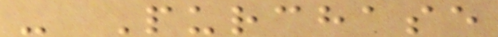- Purchase
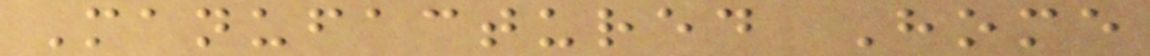Manufactured Home
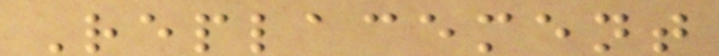Replacement
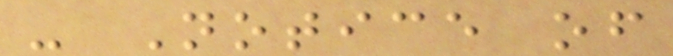- Notice of
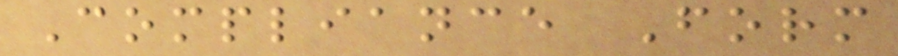Compliance Form
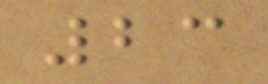23
